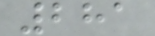281
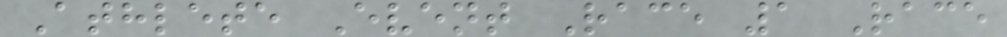Athlete Event Race 1 Race
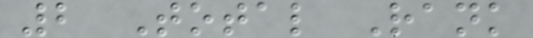2 Total Rank
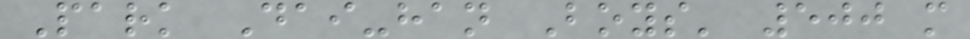Park Dai-han Boys' 500 m
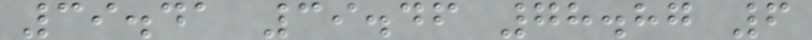39.41 39.46 78.87 6
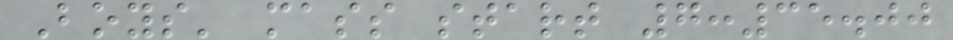Boys' mass start 7:35.00
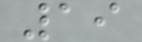19
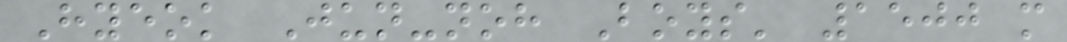Hyeok Jun-noh Boys' 1500 m
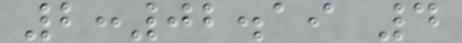2:02.19 4
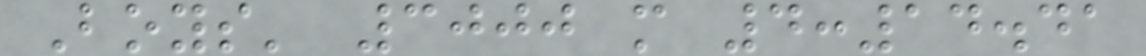Boys' 3000 m 4:14.41
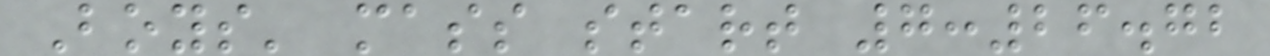Boys' mass start 7:26.72
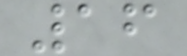16
